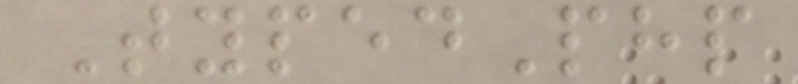TypedPhp
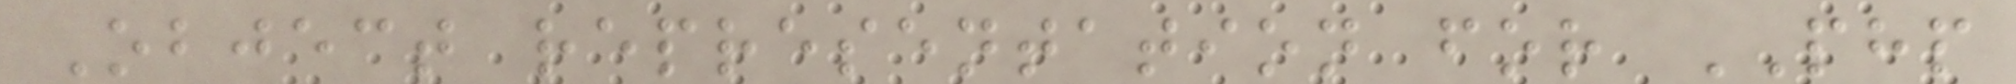Object representation for PHP
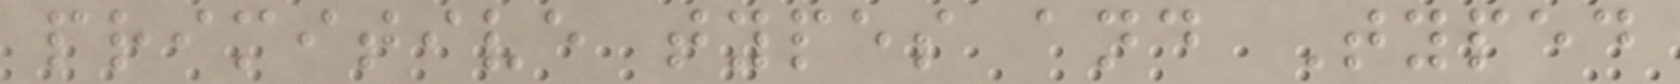primitive types and Typed
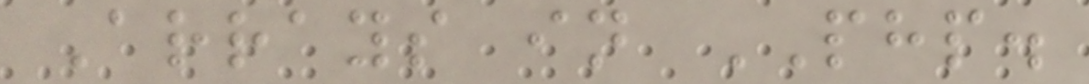Arrays in PHP.
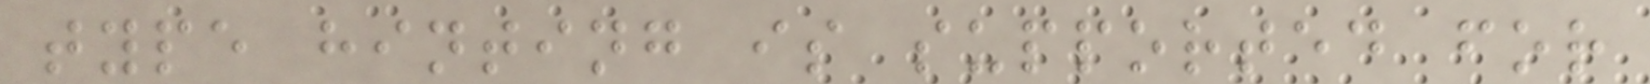type hinting is supported for
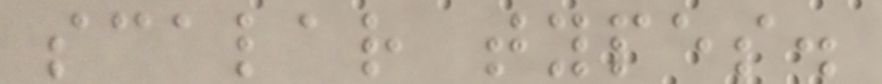scalar types.
